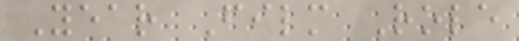Year Film Role
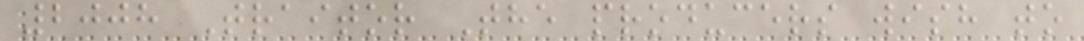2008 Traitor The producers wish to
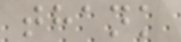thank
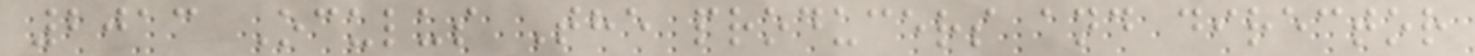2013 Oculus The producers and director
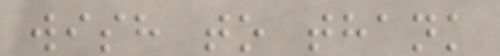wish to thank
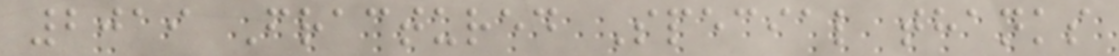2019 Fractured Special thanks
